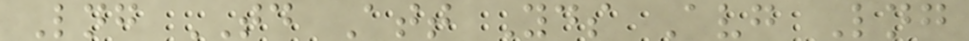Lng TD Att Yds Avg Lng
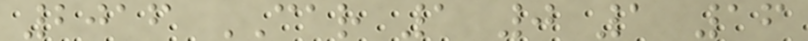2016 CAR 1 0 1 16
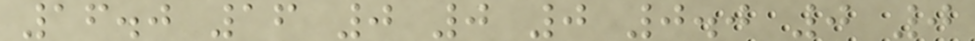16.0 16 0 0 0 0.0 0 0
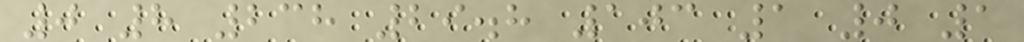0 8 238 29.8 103 1 0 1
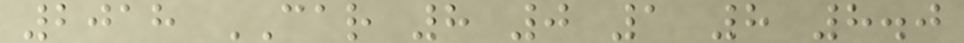2018 CAR 8 0 1 8 8.0
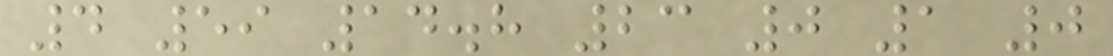4 59 14.8 23 0 1 0
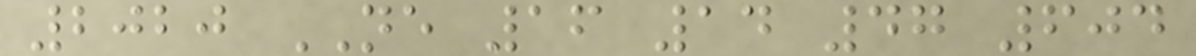2020 NE 16 14 47 604
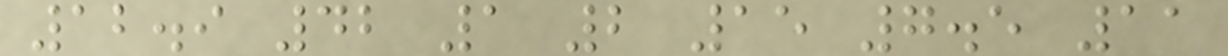12.9 42 1 2 15 7.5 11
